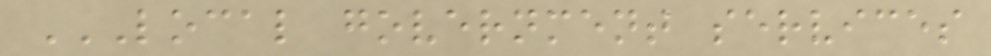LOCAL GOVERNMENT SERVICES
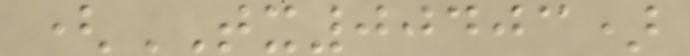(TX00403)
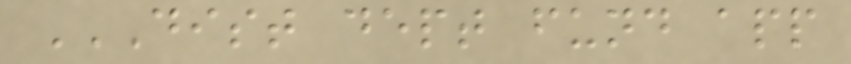DIST DEPT FUND APP
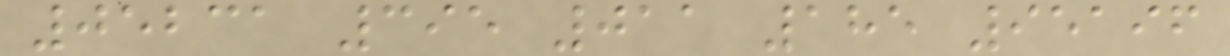05231 395 011 185 95196
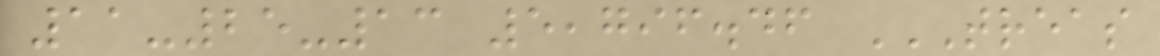11-25-13 5,796.46 TREAS
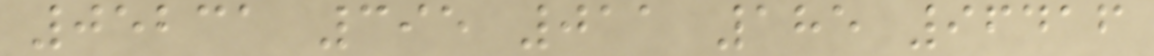05231 395 011 185 96416
